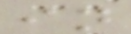in
